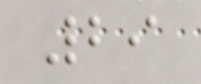29
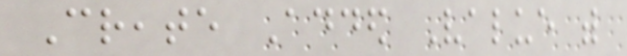Create Added Value with
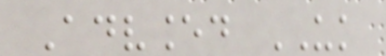Advanced UK
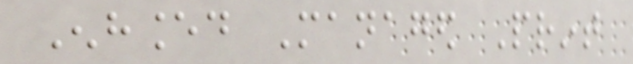Enhanced Managed Print
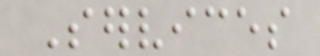Services
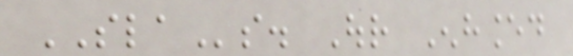SLAs. Our Enhanced
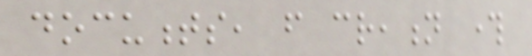documents, from creation through
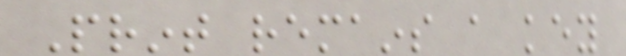Print remains a key
